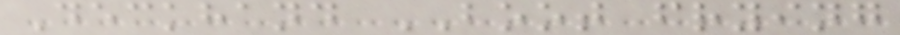Deckhand BOOT frying
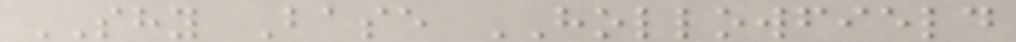SHY Base HOLLOWFIELD
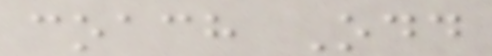coach Odd
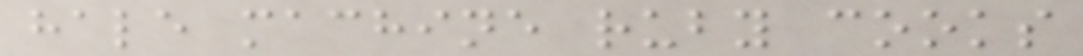hale machine ruby cooks
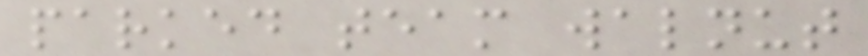parked team walnut
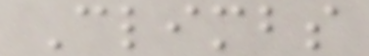Climbs
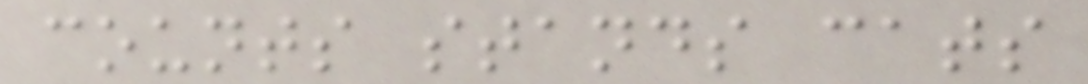counts stands cats
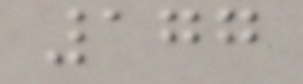177
